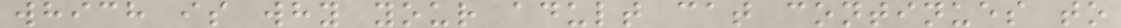which is why your adult cat continues to
